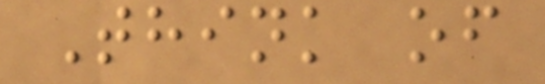Think of
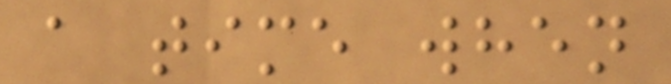a time when
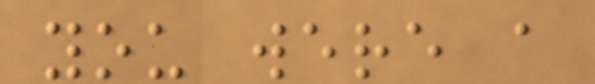you were a
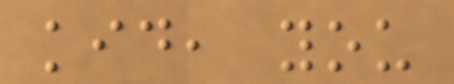kid, you
